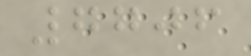7706
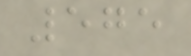575
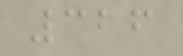326
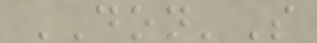DON'S
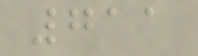711
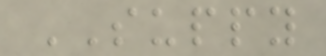SUPPY
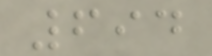694
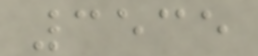3535
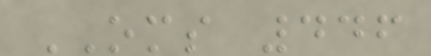OMS 446
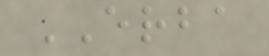ERBA
